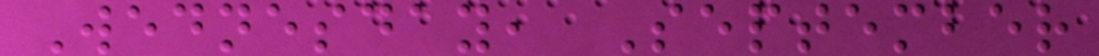Wednesday, September
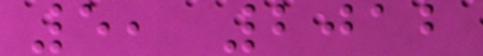5, 2012
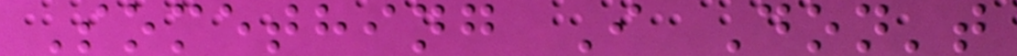Something I Don't
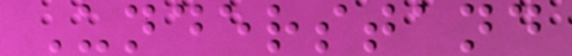Understand
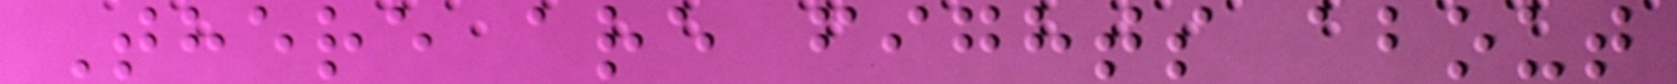There are fights about
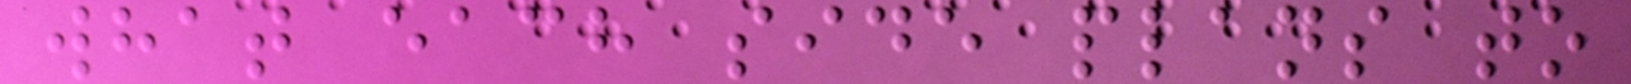what each side plans to
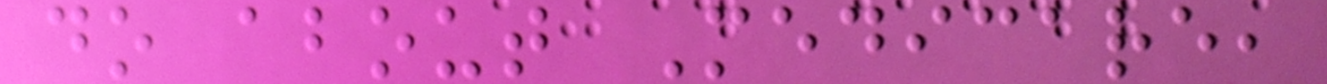do about Medicare,
